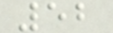52
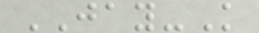JAY-K
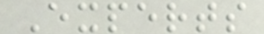Experts
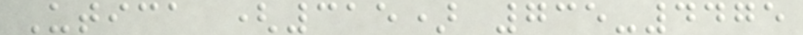Utica (315) 735-4475
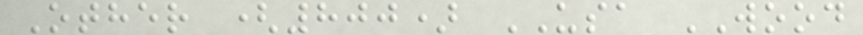Other (800) USA WOOD
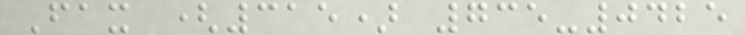Fax (315) 735-0425
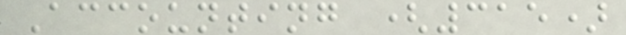Accounting (315)
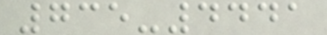735-4441
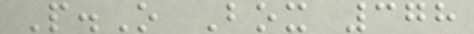P.O Box 378
